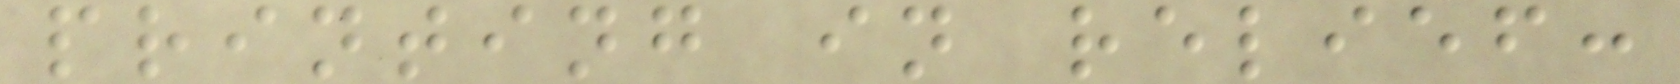printing in relief:
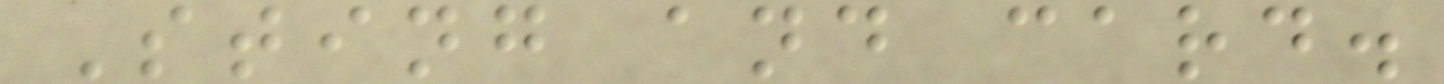Sting and card.
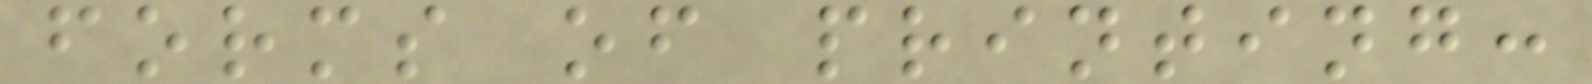forms of printing:
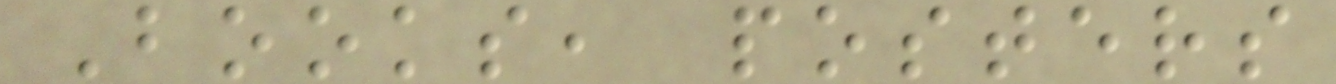Books, posters
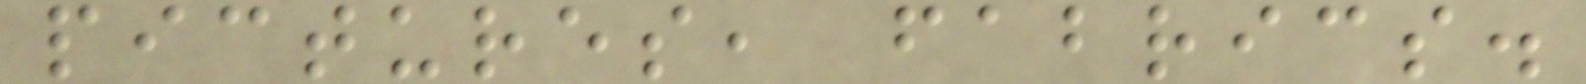pictures, fabrics.
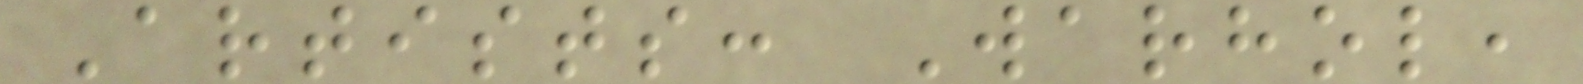Artists: Warhol,
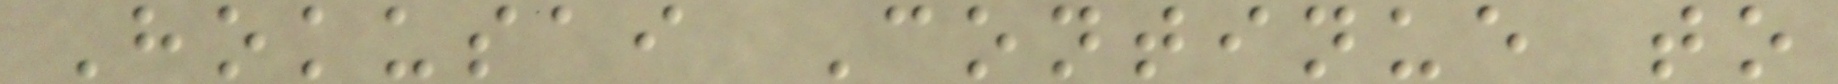Hokusai Continue to
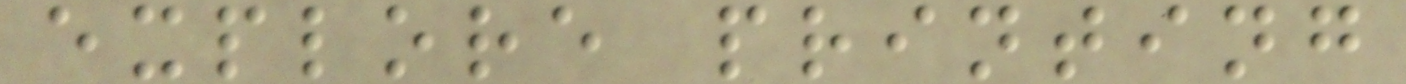explore printing
